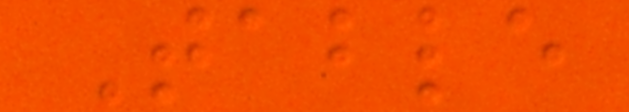Table
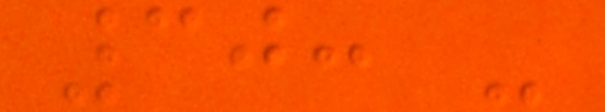30: -
